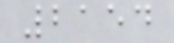2154
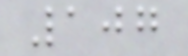107
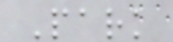Park
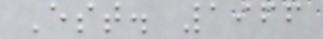Est. 1966
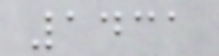1431
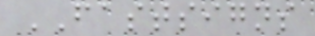FASTSIGNS
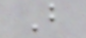B
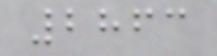2863
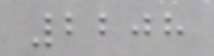2208
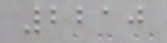2210
